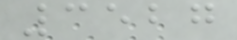3527
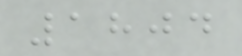1804
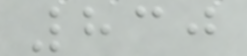830
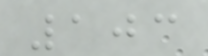103
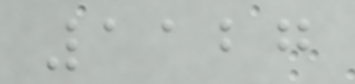1127
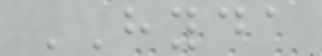HYDA
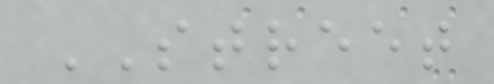STREET
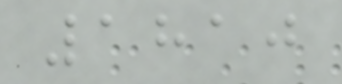1810
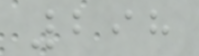298
